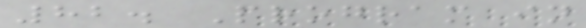82. Program in
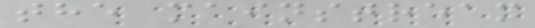the mainstream
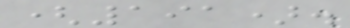(191).
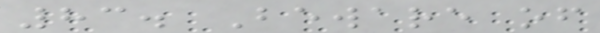83. Beware of
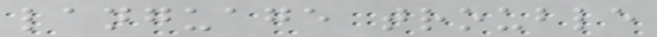language trouble
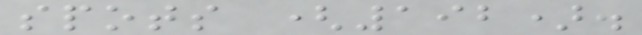spots (192).
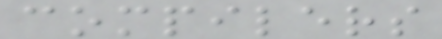compilers
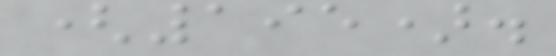(195).
